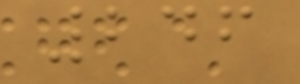246
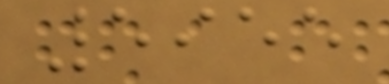5955
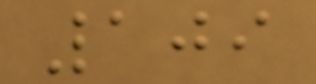109
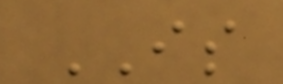IS
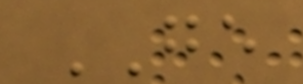GE
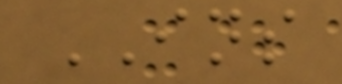INS
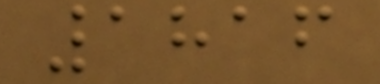1816
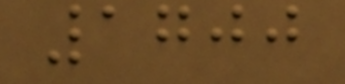1700
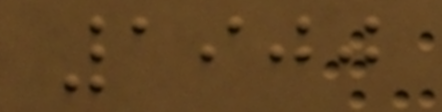1900
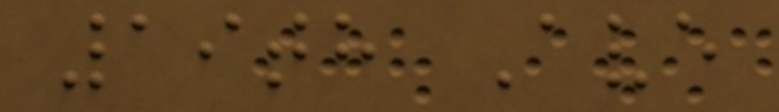19th Ave
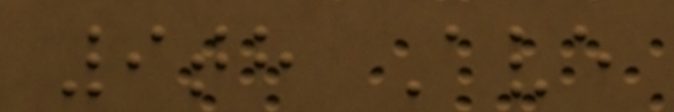9th Ave
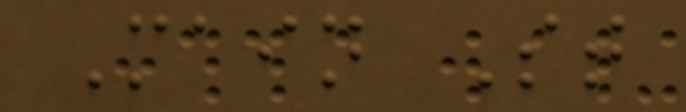Main St
